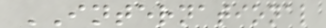INTERNATIONAL
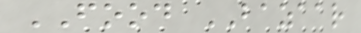FOOD BAZAAR
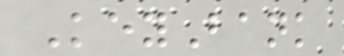KeyBank
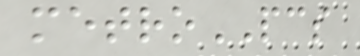metroPCS
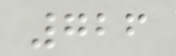726
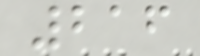216
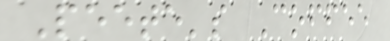Peete's Coffee
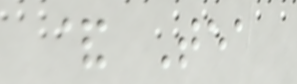& Tea
